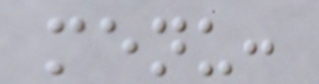menu:
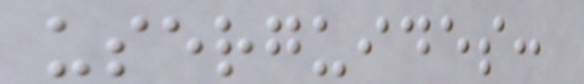userguides:
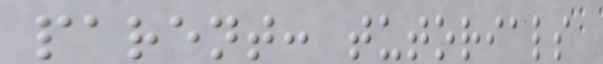parent: tutorials
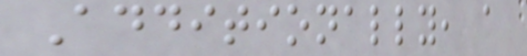Additionally, a
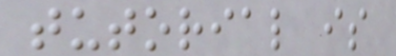tutorial is
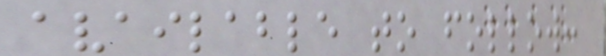available to follow:
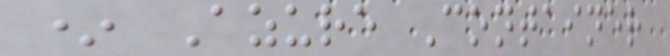* Azure Container
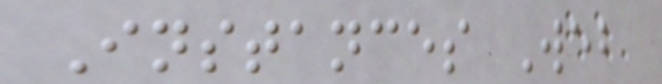Instances Web
